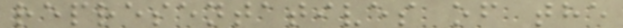representatives of the
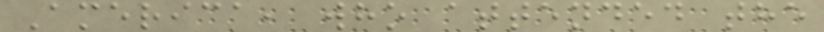America, who attended the
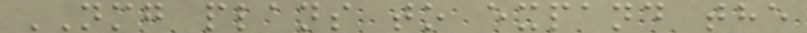NMG plans to expand the
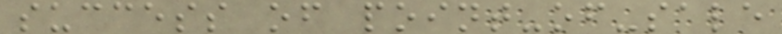success of point-of-sale
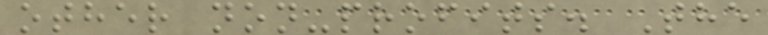other non-profits. The
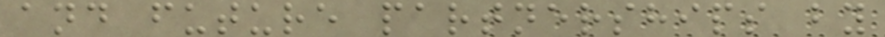and future partnerships by
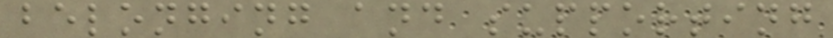belonging and supporting
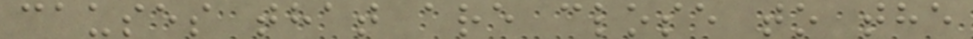causes that are close to the
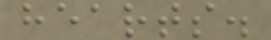hearts.
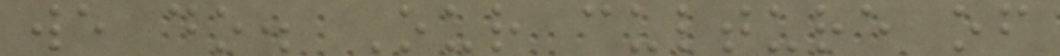we do. Our culture of
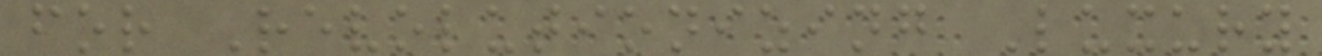for Revolutionizing Luxury
